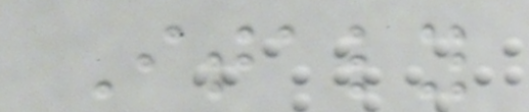Italy
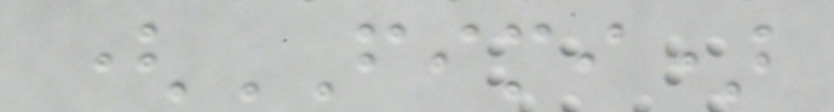(FIMI)
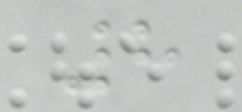8
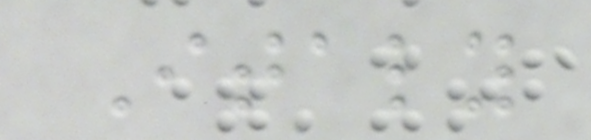Italy
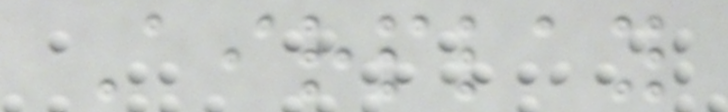Airplay
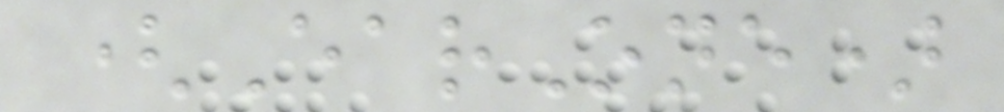(EarOne)
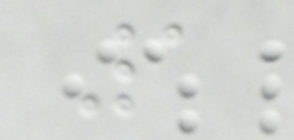1
